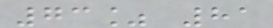73% 81
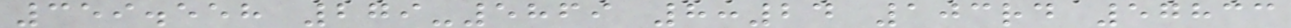359.558 279-5869 8:24 103rd 57833
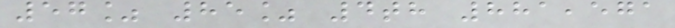57% 85% 4th 881,571
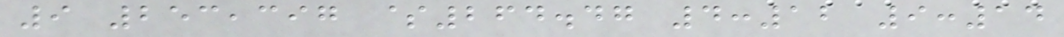9 253,397 $264.47 4:12 9:14
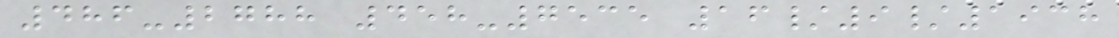486-2788 458-7535 16/9/1938
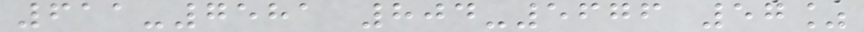611-7581 804-5676 57%
